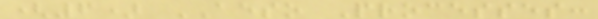(6) AESO Processes:
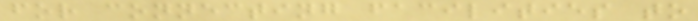for connecting facilities to
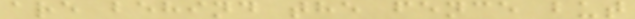are behind the fence but
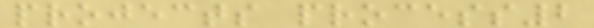projects process2
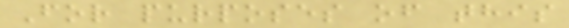For purposes of this
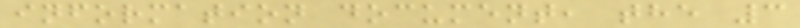information document, the 3
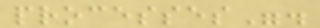processes".
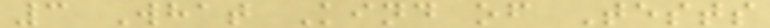3 What Kind of Tests
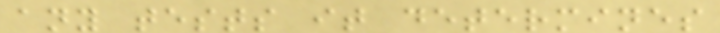any tests it determines
